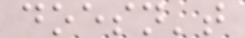doesn't
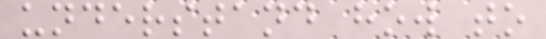understand how to
